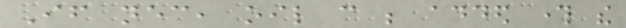If necessary, oil can be added through the
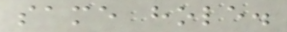same hole.
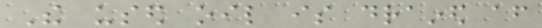The used oil is drained after
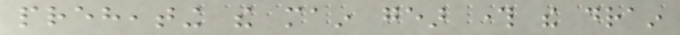preheating the main gear through the drain
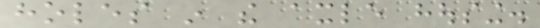holes in the axle housing.
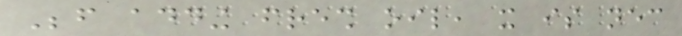Before adding fresh oil, it is necessary
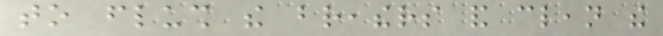to flush the breathers and clean the
